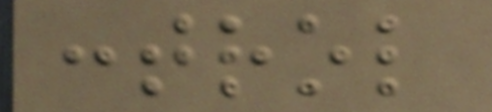control
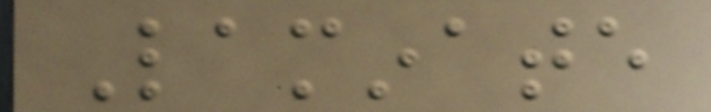Laminate
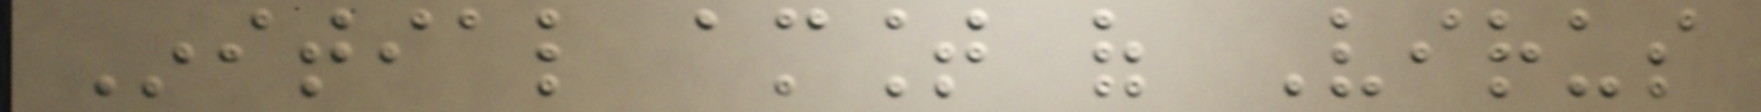Initial amount of Virus
